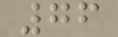76
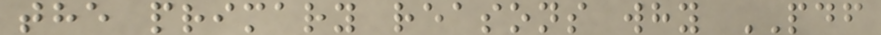the primary reasons why PDF
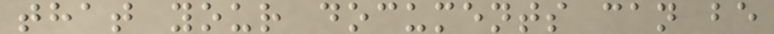that your documents can be
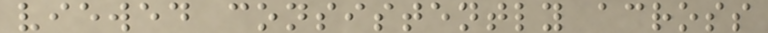viewed consistently across
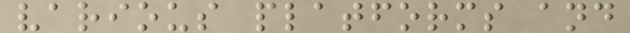various platforms and
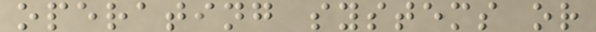operating systems or
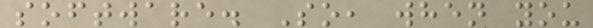software. So, when you
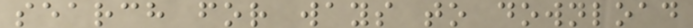search for ways to download
